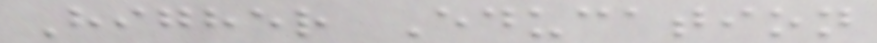Higher Education
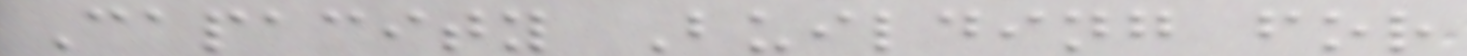Capacity Building for
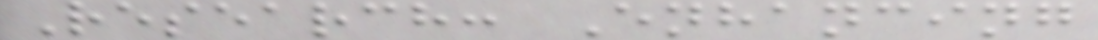Research: Enhancing
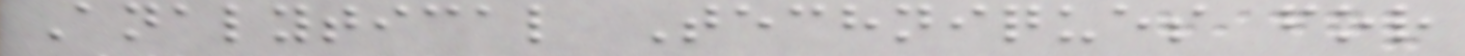Analytical Techniques for
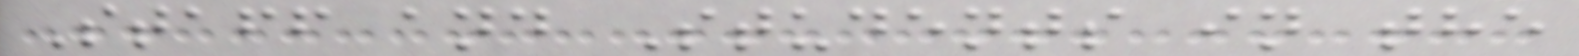Staff and Students in the
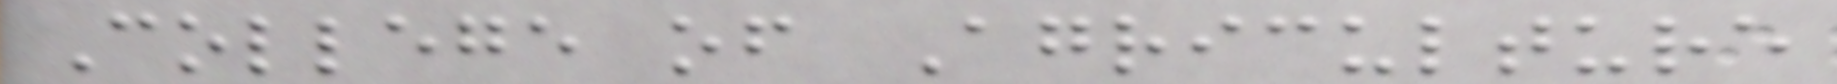College of Agriculture
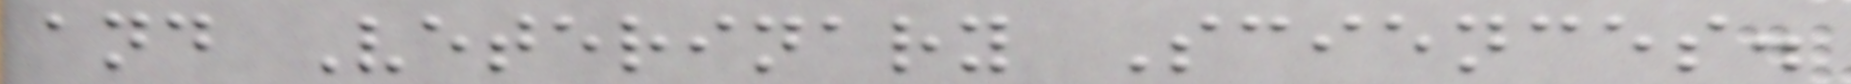and Veterinary Sciences.
